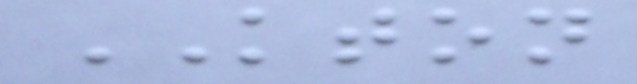KTON
